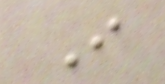I
